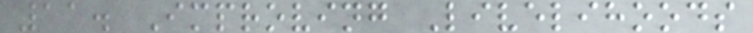11. Improving Livelihoods
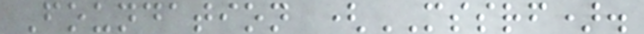Foundation (MSSRF).
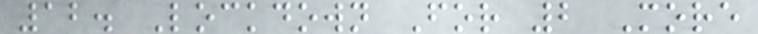12. Lockdown For 2 More
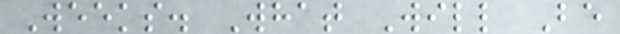Weeks. What Will Be
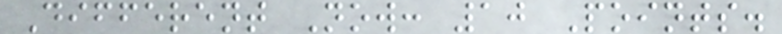Different Now: 10 Points.
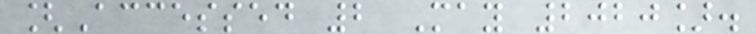[Accessed 2 May 2020].
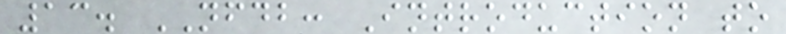13. NFDB: Introduction to
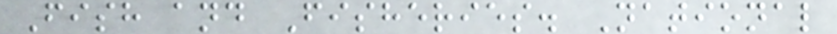Fish and Fisheries. National
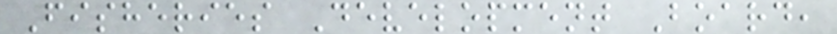Fisheries Development Board,
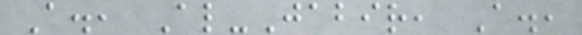A., Al-Jabir, A.,
